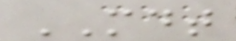MDT
